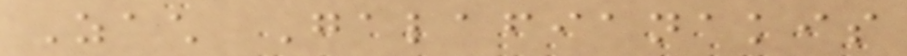Zach Galafianakis
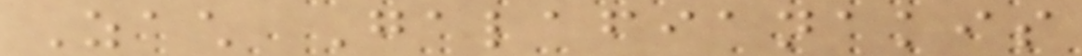Zach Galafianakis
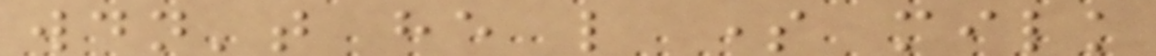wouldn't he like some milk
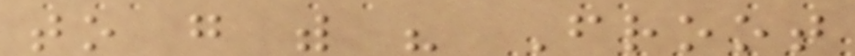to go with his Froot
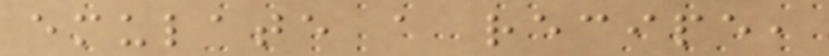emulate a recipe,
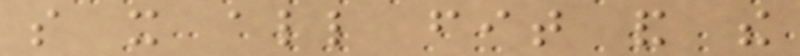so it all fit and the
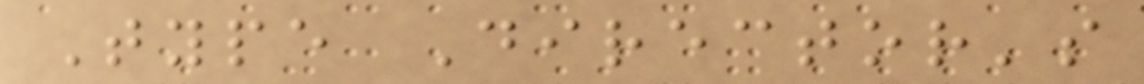Type Director's
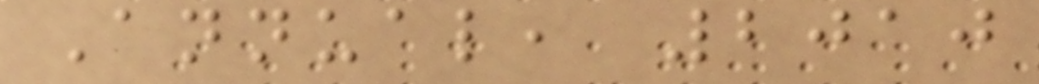Annual, 2010
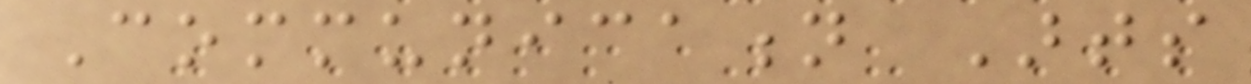Communication Arts
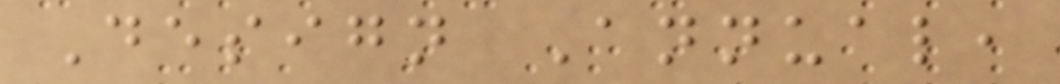Design Annual,
